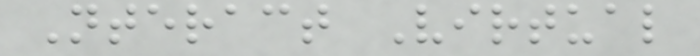Nteract Virtual
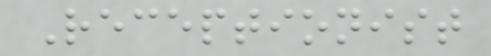Receptionist
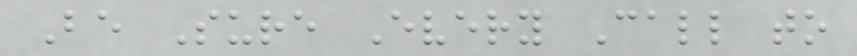Be Sure Every Call to
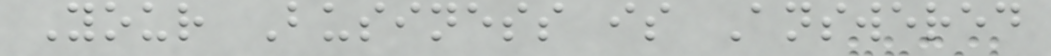Your Business is Answered
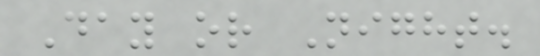Day or Night.
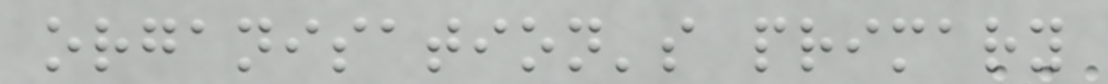organisation's primary
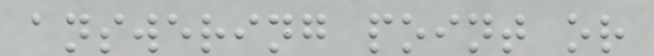answering point or
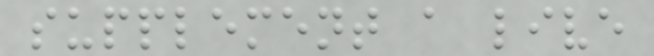supplement a live
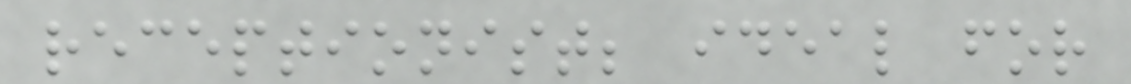receptionist; ideal for
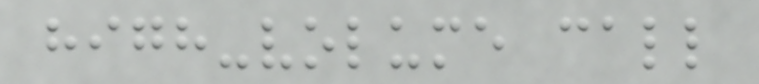high-volume call
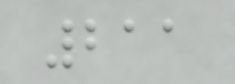211
